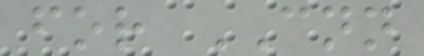for CNN
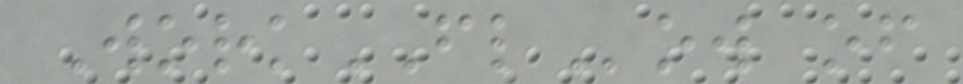WorkFLow of
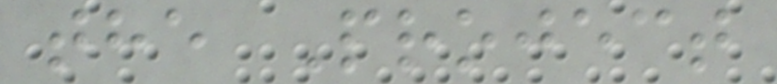the Project
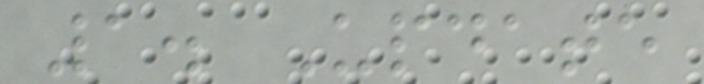1. Update
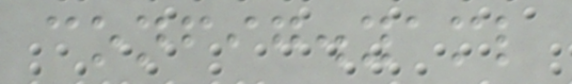config.yaml
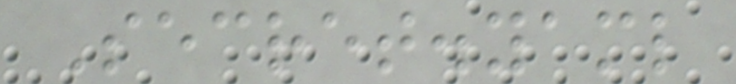Secret.yaml
